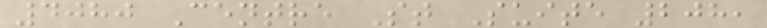4080 Centre St Suite 208,
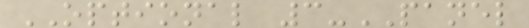OPTIONAL 3-PANEL
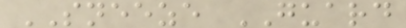SNEEZE GUARD
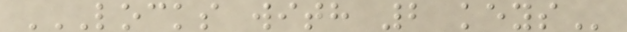LOCKS WITH 2 KEYS
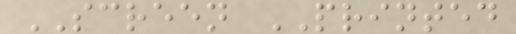SCREEN PRINTED
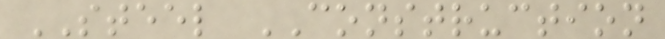STEEL CONSTRUCTION
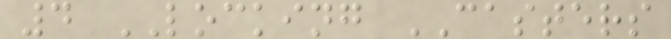4 LOCKING CASTERS
